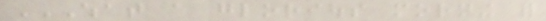WHAT A GLORIOUS MORNING FOR
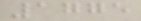1775
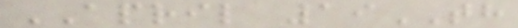APRIL 19TH
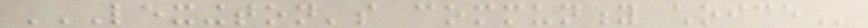LEXINGTON'S COMMUNITY CHOICE
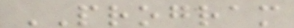PROGRAM
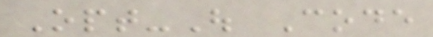Opt-Out Code
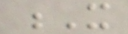X
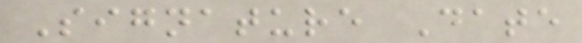Signature Date
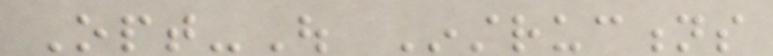Opt-Out Instructions
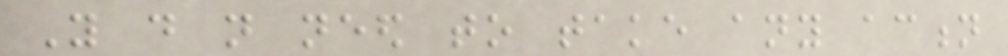You do not need to take any action
